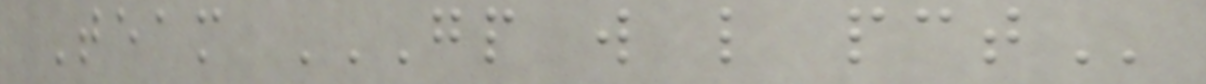Team GP W L PCT
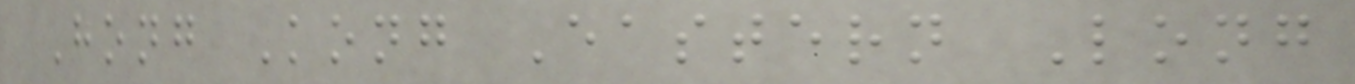Hong Kong Eastern Long
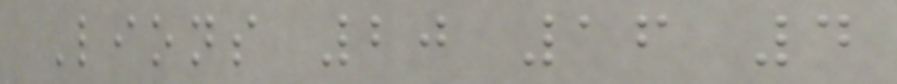Lions 20 16 4
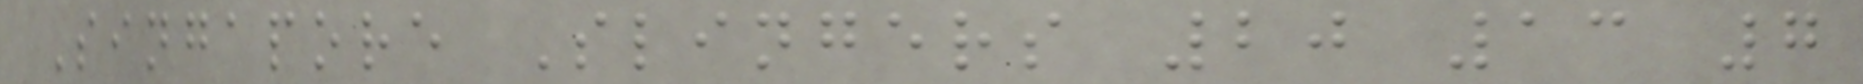Singapore Slingers 20 13 7
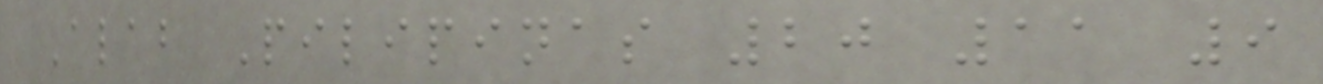Alab Pilipinas 20 11 9
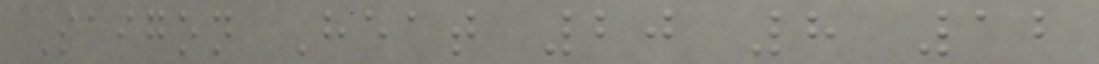Saigon Heat 20 8 12
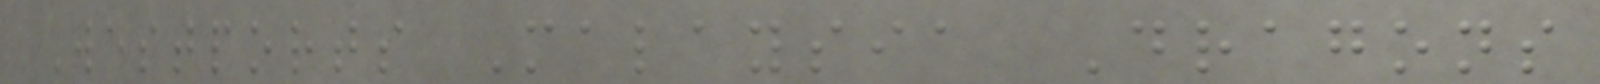Westports Malaysia Dragons
